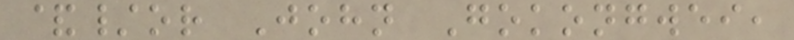&/or John Gokongwei,
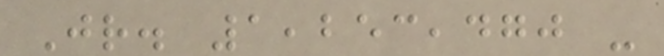Jr. 1,253,470 -
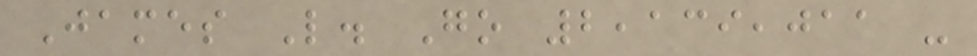James L. Go 2,139,011 -
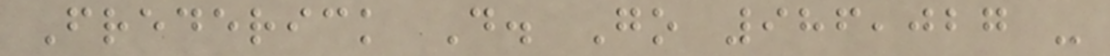Frederick D. Go 986,027 -
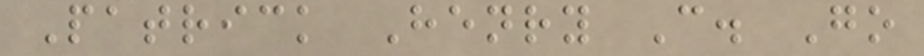Patrick Henry C. Go
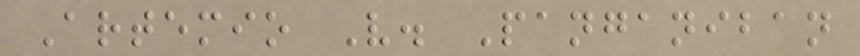Artemio V. Panganiban
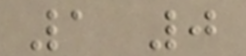1 0
